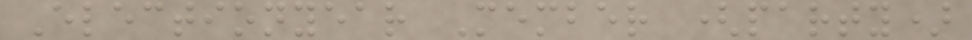Electionyear Member (party)
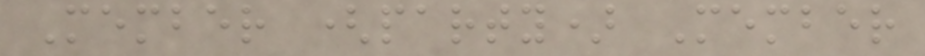Member (party) Member
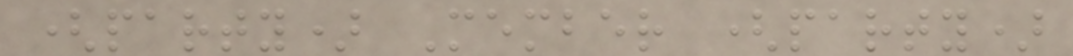(party) Member (party)
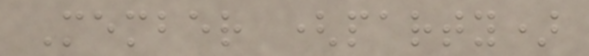Member (party)
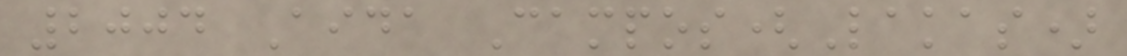2004 Aida Campos(Lakas)
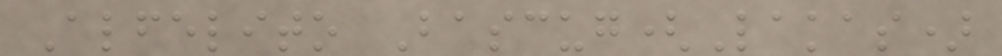Alfelito Bascug(Lakas)
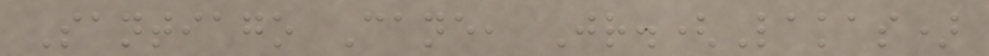Santiago Cane, Jr.(Lakas)
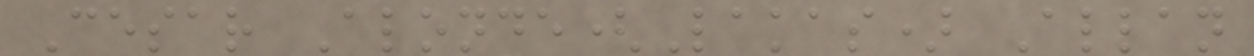Cesar Alonde(Lakas) Allan
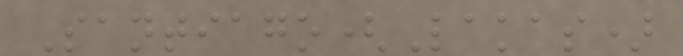Santiago(Lakas)
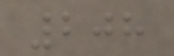208
